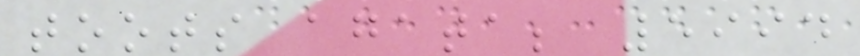toots agata; 5994
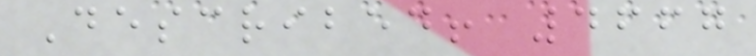Described! 4667
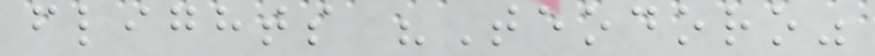flights "Teodoro"
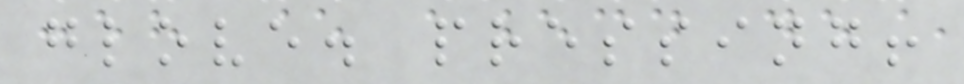glove. pressing!
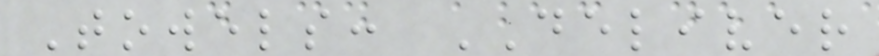Towels: DELIVER
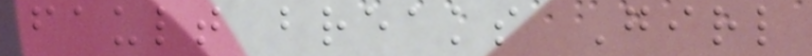fault breaks Girl
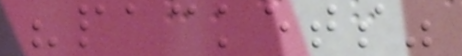"packets"
